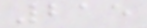215
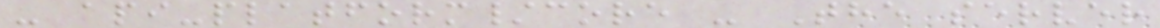- api-platform/core - The server
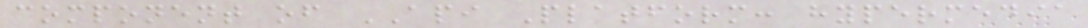component of API Platform: hypermedia
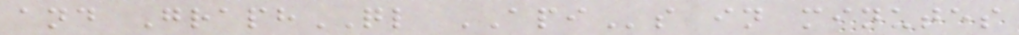and GraphQL APIs in minutes
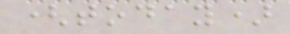(today)
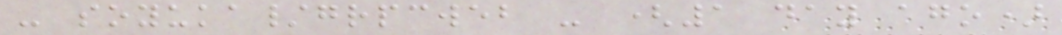- soyuka/grpcweb - (1 day ago)
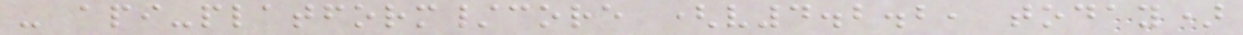- api-platform/core (v4.2.2, today)
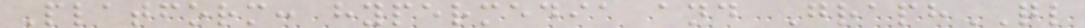Platform: hypermedia and GraphQL
